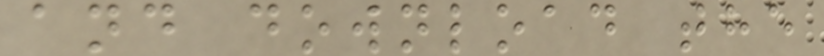and download the
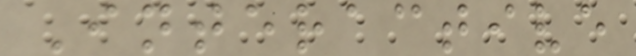Interactive
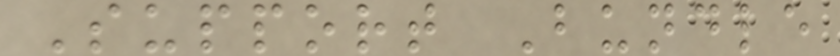Support Bundle
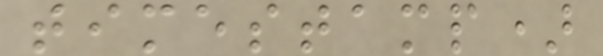timestamp)
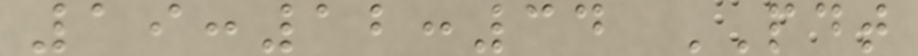19:12:34 PDT
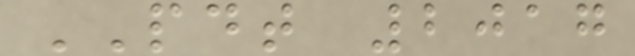PDT 2017
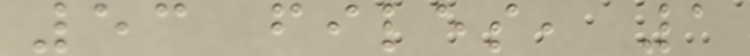53 files, 1
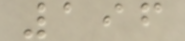196
